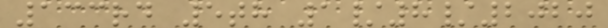133rd 5th 1/8/2020
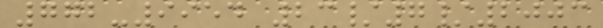772-9954 23/7/2003
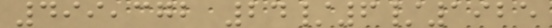499,372 24/6/1925
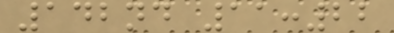142nd 11:22
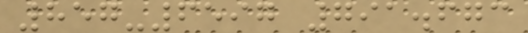857-6597 791.673
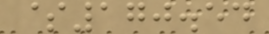$170.54
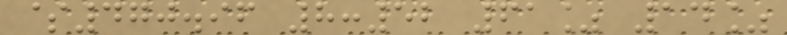$470.96 8:52 61% 14%
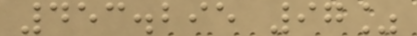453.295 97%
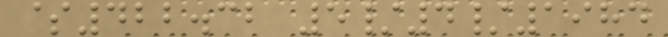$422.32 5/4/1984
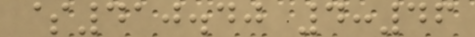$410.40 4:46
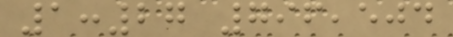1:27 796,504
